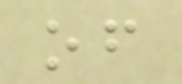of
